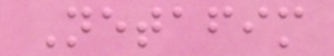Netafim
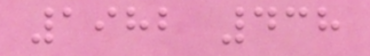1982 438
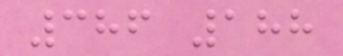386 188
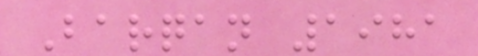Barqan 1981
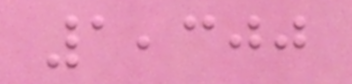1,300
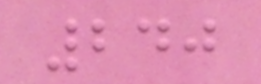240
